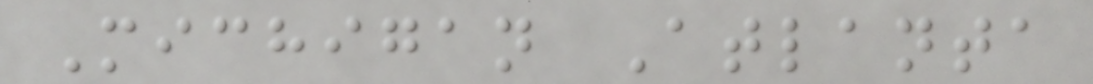Michigan Atlanta
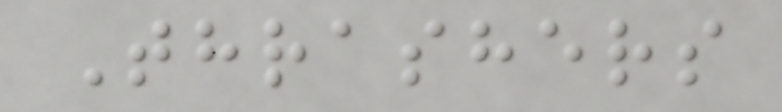Thrashers
